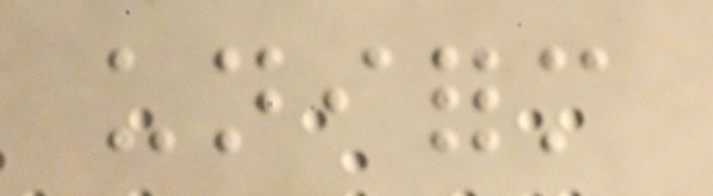uniform
